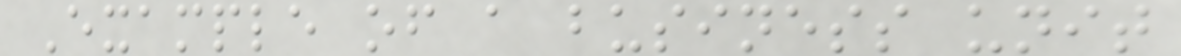Example of a business unit
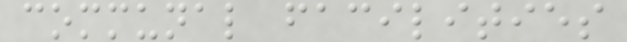communal facilities
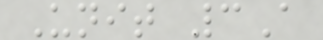Unit 3A
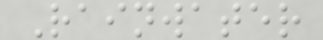Rainwater
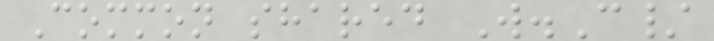Common shared W.C/
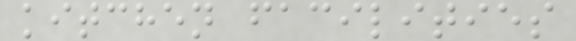kitchen facilities
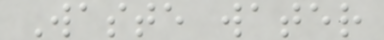Waste water
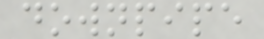downpipe
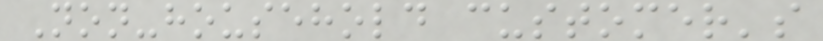Non-household customer's
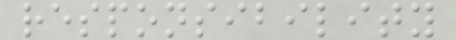responsibility
